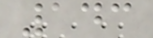143
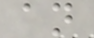an
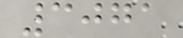3071
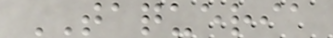TAQUERIA
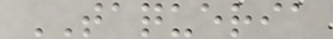TAQUERIA
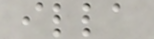illa
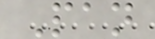Pan
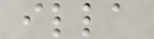illa
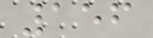156
